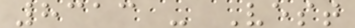8313 - Vest
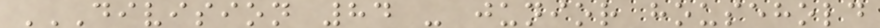DIVISION 84 - JUNIOR HOUSEHOLD
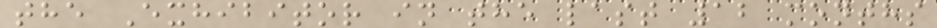the Exhibitor in the last 12 months
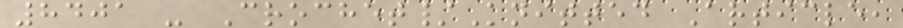8401 - Crochet/Knitted Article,
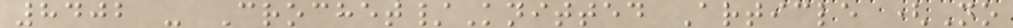8402 - Crochet/Knitted Article (No
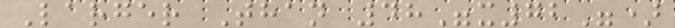Larger Than 48"x72")
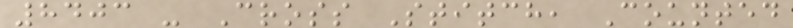8403 - Cross Stitch, Counted
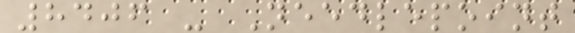8406 - Needlepoint
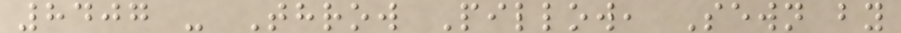8407 - Throw Pillow, Sewn by
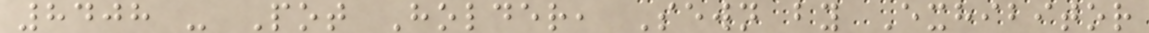8408 - Pot Holder, Sewn by Exhibitor
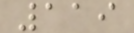119
